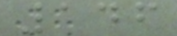146
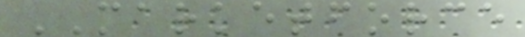MARKETFORCE
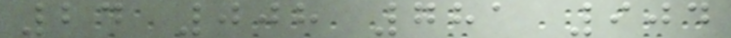24 008 781 904
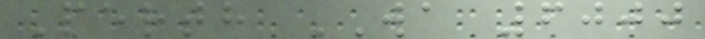Perth WA 6000
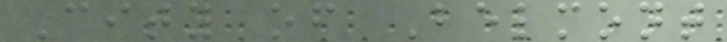City of Belmont
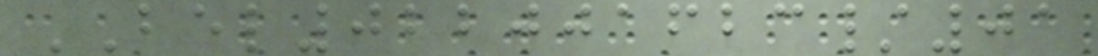BEL022001623/01
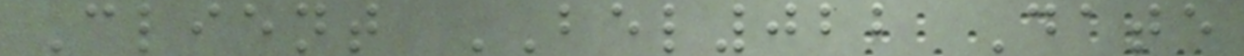Client BEL022 Date
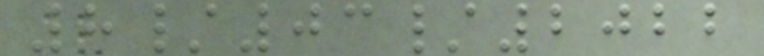8/03/2022
